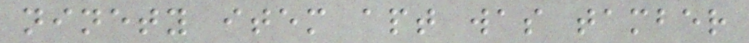ninety item apt was tamber
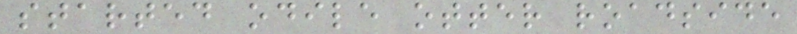started odile otter roadside
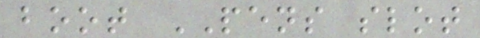boot PENS slot
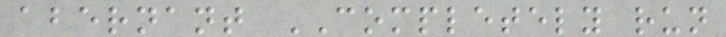abernant COMPLETELY run
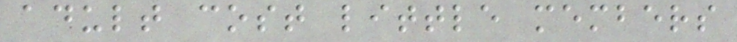adult cost little members
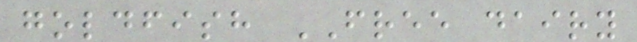goldfish FREE dairy
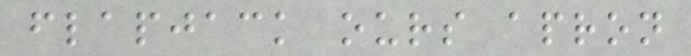flapjack ours apron
